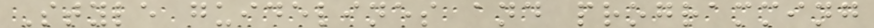Style guidelines and programming
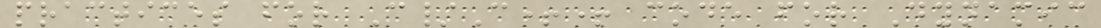practices for C/C++ code for Dynamic
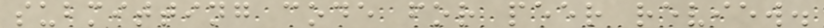submitting code for peer review.
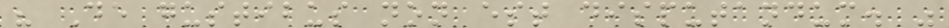" De gustibus non est disputandum. "
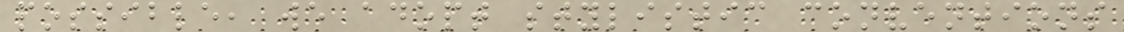possible, we adopt stylistic conventions
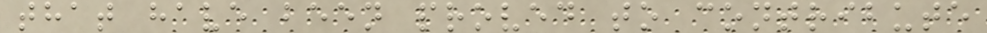that have been proved to contribute
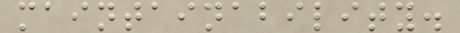maintainability.
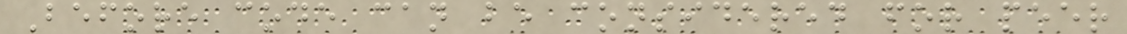Before code can be considered for peer
